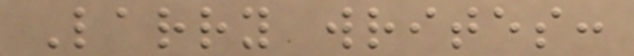Larry writes:
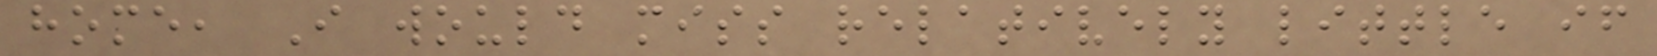home, I would miss relatively little if
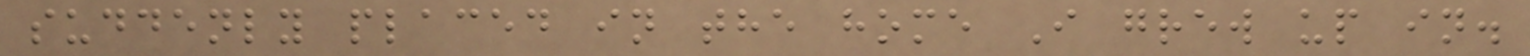suddenly placed in the home I grew up in.
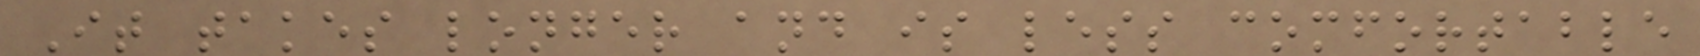It takes longer and is less comfortable
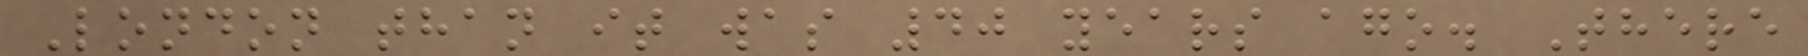London than it was 40 years ago. There
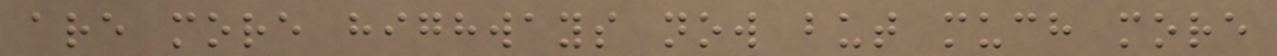are more highways now but much more
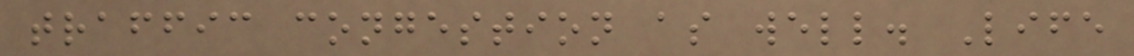traffic congestion as well. Life
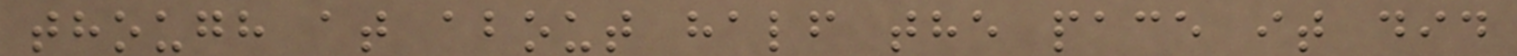though at about half the pace it did
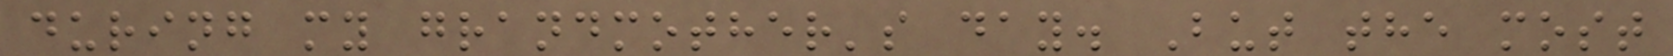during my grandmother's day. But the most
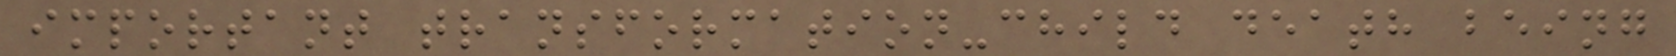important transformation-child death being
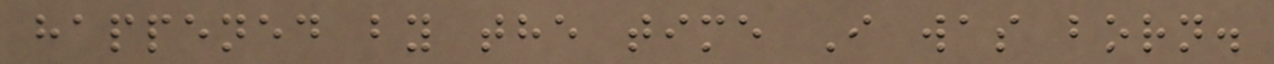happened by the time I was born.
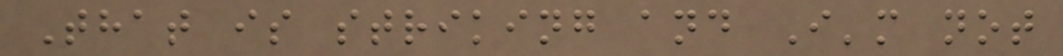That is striking and I'm not
